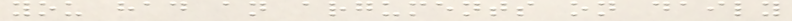you had an arguments on daily
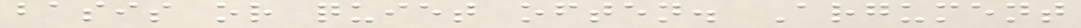basis or quiet often. Argument
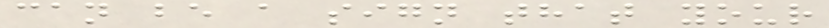can be a sign that your
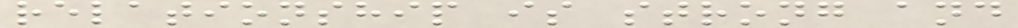relationship is strong and
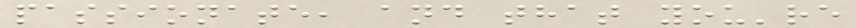passionate, and that you're
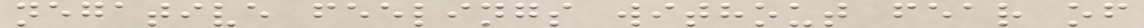negative feelings without fear of
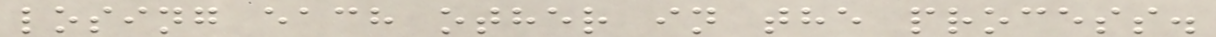losing each other in the process.
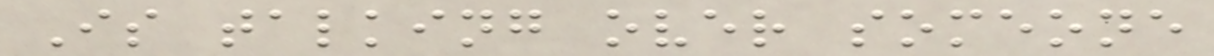Is talking over someone
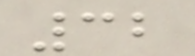32
